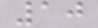10
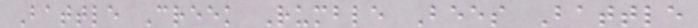Battle Creek Rumble Bees Battle
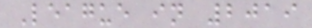League in 2019
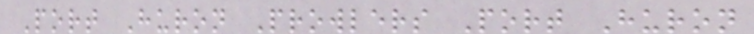Port Huron Prowlers Port Huron
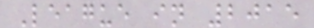League in 2015
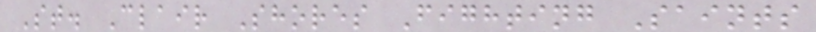St. Clair Shores Fighting Saints
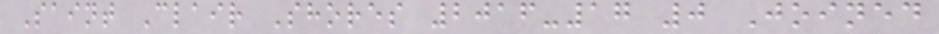Saint Clair Shores 2016-17 0 Joined
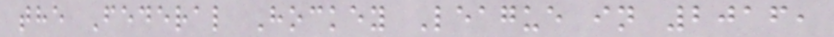the Federal Hockey League in 2016,
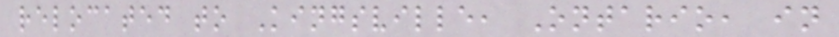relocated to Kingsville, Ontario, in
